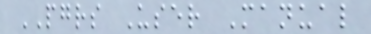PGRS User Manual
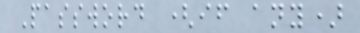Password (if any)
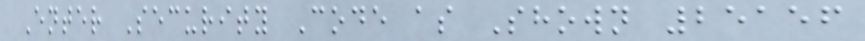Enter Security Code as Shown 25156
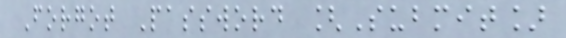Forgot Password [Submit]
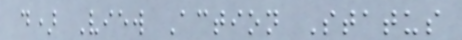d) View Action Status
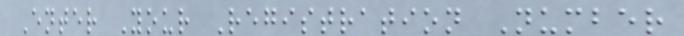Enter Your Registration Number
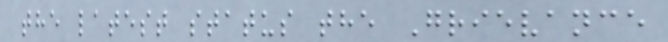the latest status the Grievance
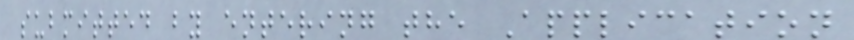submitted by entering the Application
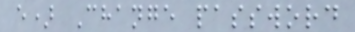e) Change password
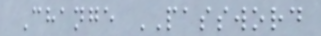Change PASSWORD
